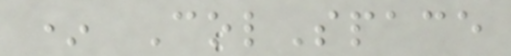* ColSpace
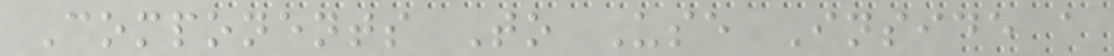Components To Use Inside a
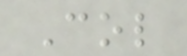Col
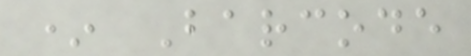* Barcode
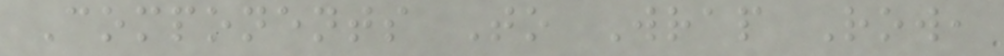Components To Wrap Row,
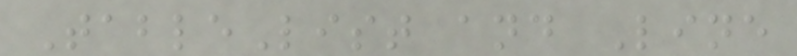TableList and Line
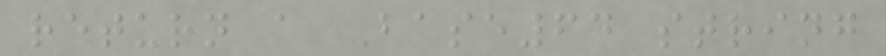return a Base64 string
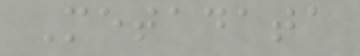Metadata
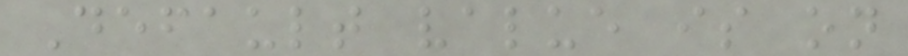Default value is on
